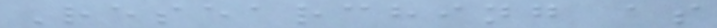Researching as
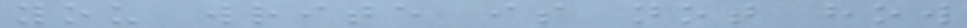you write is not how
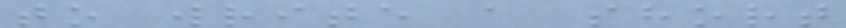to write a short
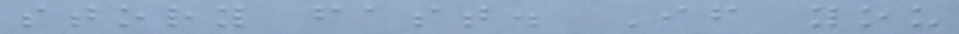story fast. If you
